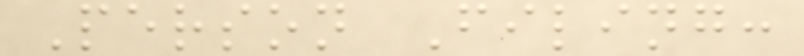Person Filing:
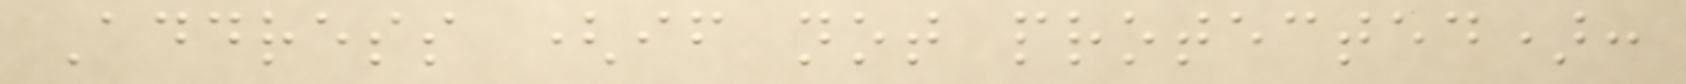Address (if not protected):
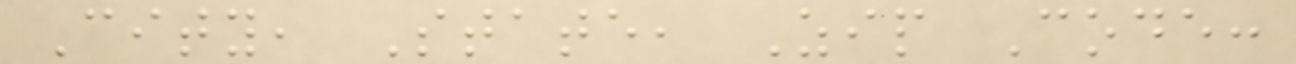City, State, Zip Code:
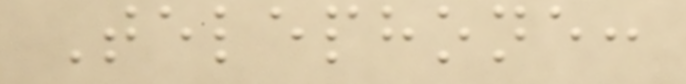Telephone:
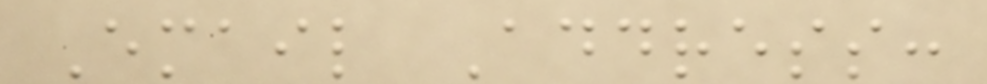Email Address:
